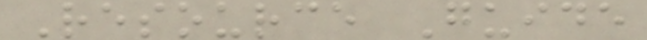Resource Guide
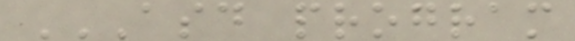ASD PROGRAM
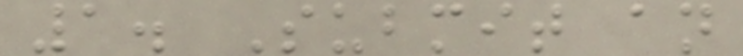1. Submit an
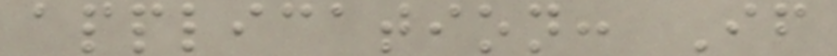application: If
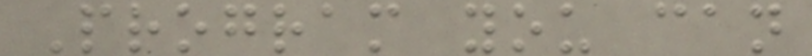Program you can
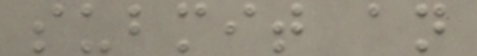submit an
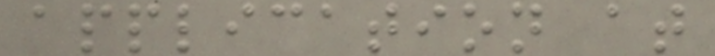application at
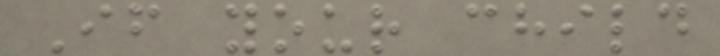If your child
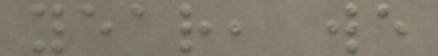year, we
